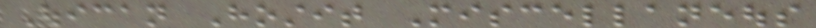Ouican Hostit Miscellaneous
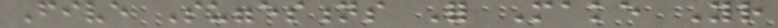Five Suggestions For Make Your
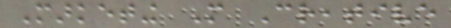Marketing More Creative
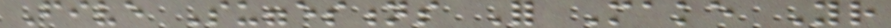Five Suggestions For Make Your
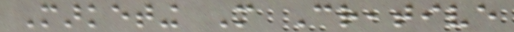Marketing More Creative
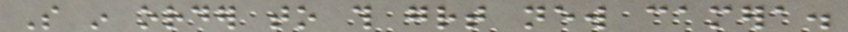So in order to this great new camera.
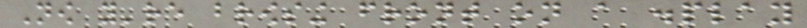Now you're browsing front on a display
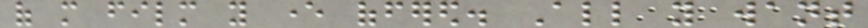of more film you ever offered. All you want
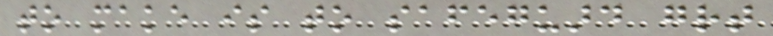to make is to safeguard great
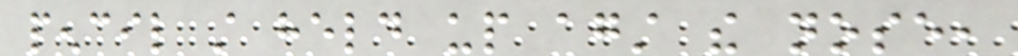pencil still held up against the nose,
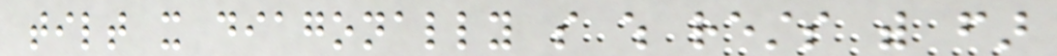tilt it diagonally so which rests with far
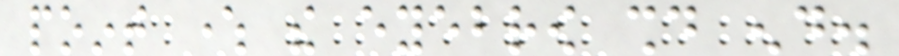point where the eyebrow should end.
